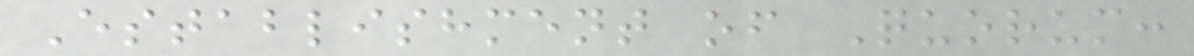Establishment of Quorum:
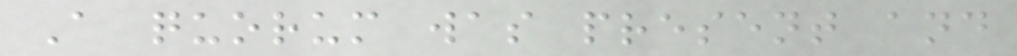A quorum was present and
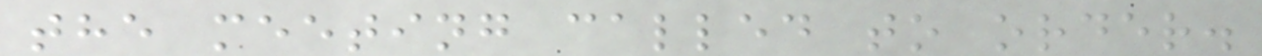the meeting called to order.
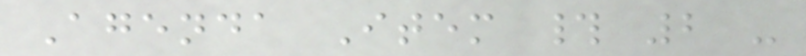Agenda Item # 2 -
